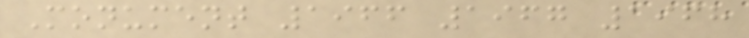Monument 1966 1967 1968
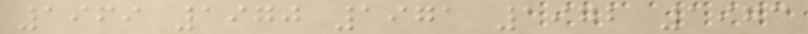1969 1970 1971 1972 1973
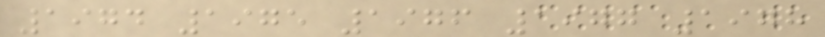1974 1975 1976 1977 1978
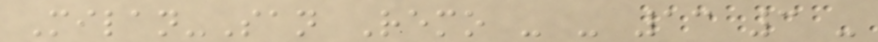Milan-San Remo - - 13 3 -
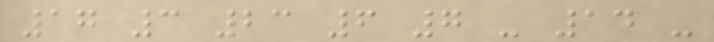17 3 23 6 7 - 14 -
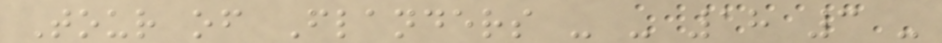Tour of Flanders - - 18 3 -
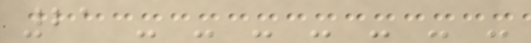21 - - - - - - -
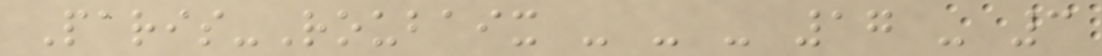Paris-Roubaix - - - 17 - 3
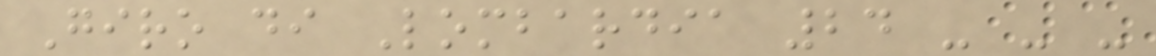Giro di Lombardia 24 - - -
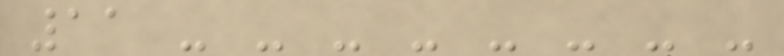11 - - - - - - - -
